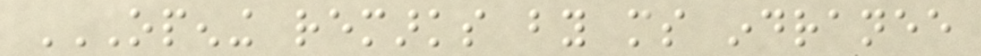OPENING REMARKS BY MS INDRANEE
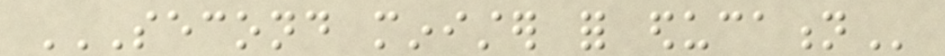SECOND MINISTER FOR EDUCATION
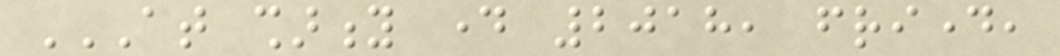AT SHARITY DAY 2018, FRIDAY,
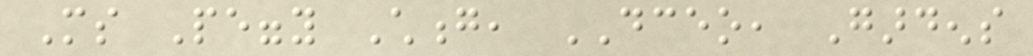Ms Peggy Chong, DCEO, Gardens
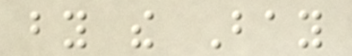by the Bay
